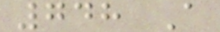748 A
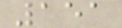151
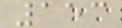153
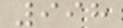998
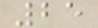25
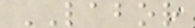LABOR
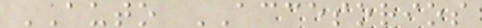AUTO ACCESORIOS
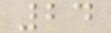24
